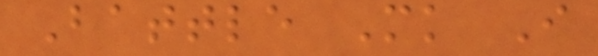Battle Mk I
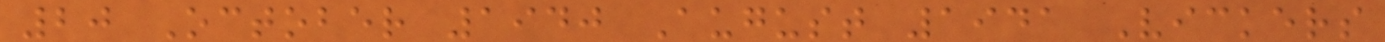20 October 1940 August 1941 Vickers
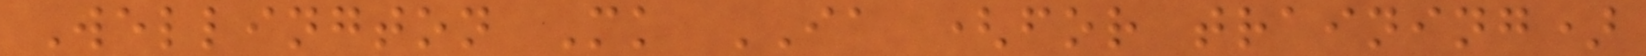Wellington Mk IA (for training)
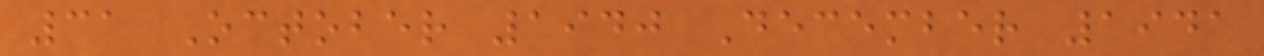31 October 1940 December 1941
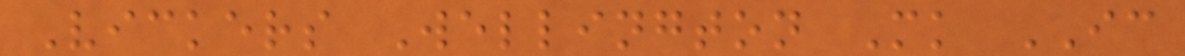Vickers Wellington Mk IC
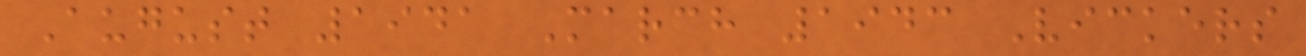August 1941 March 1943 Vickers
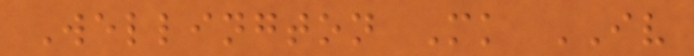Wellington Mk IV
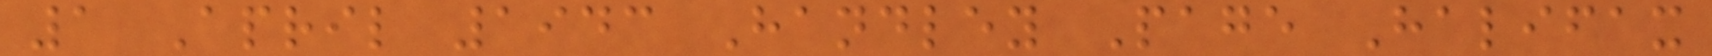1 April 1943 Handley Page Halifax
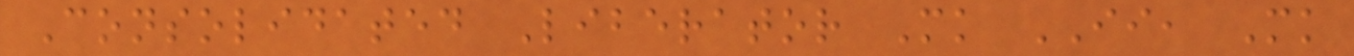Consolidated Liberator Mk II, Mk
